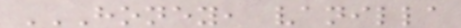HONEY, VANILLA
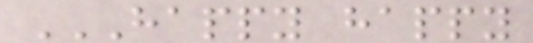HAPPY HAPPY
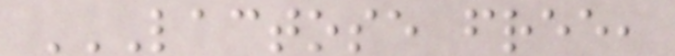LACTOSE FREE,
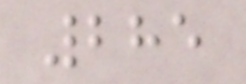285
